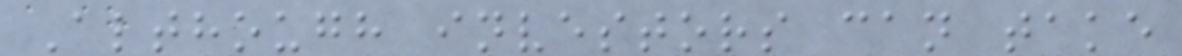Although investors can take
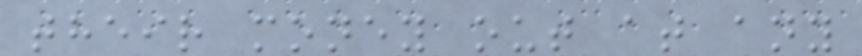their money out at any
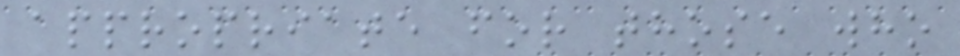appropriate for those who
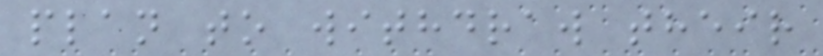plan to withdraw their
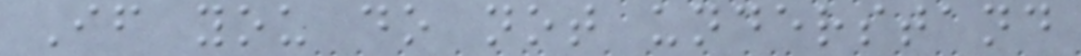If you do not understand
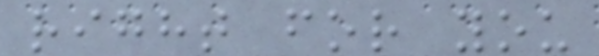right for you
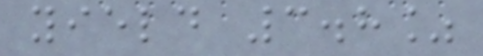yield 3.8%
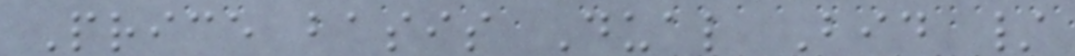Price basis Dual Bid /
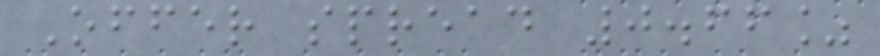Offer spread 0.66%
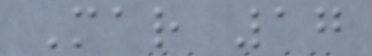Mar 17
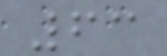63
